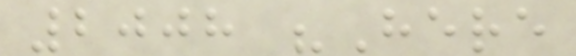2008 "Here
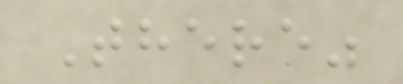There"
